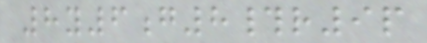8y6g8#r9p
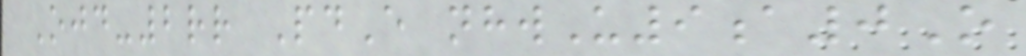Ojd-2rr PdE nhwU9a0O
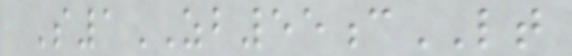S1ZB55cLT
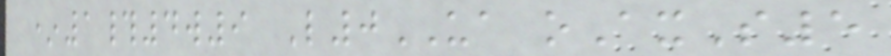*1#4w9 L0UA oAxS5
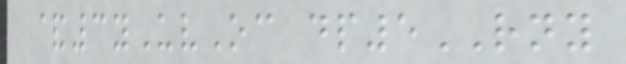&3yUvOc dp5RNY
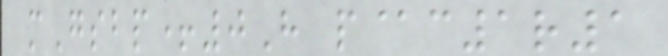mGsbp+0H p@c1r1
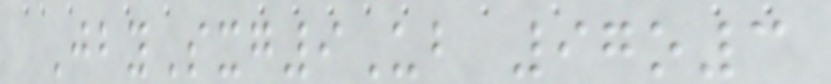JbySxg9Ub 97o3
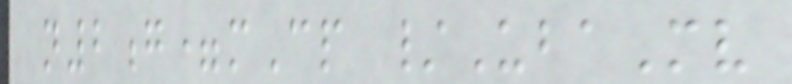n2g=mCp /UbaMv
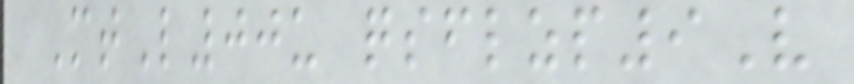MtL00u qsflzp9V
